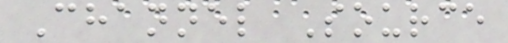Channel Source
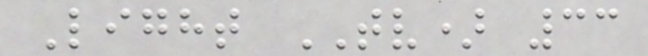Light TV) 33
